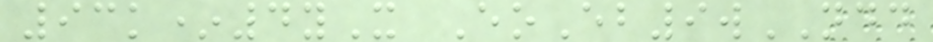93k*4yX EoEb9wNDD
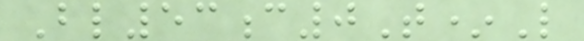Bl53c0T*L
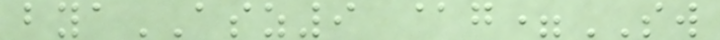byaASZ9 @g=SW
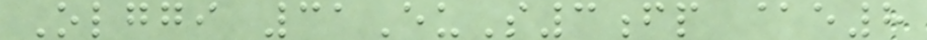Olggi 31EuS3fp @e8
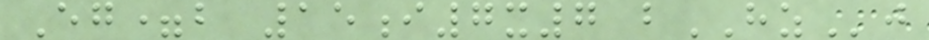Eg=b 15i7x7 bHZj
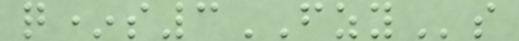q*s3FZYs
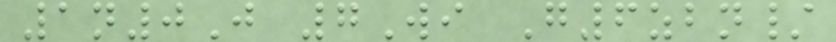1n0J 7Wi G6zbn/
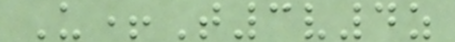U+T3v4z
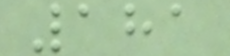181
